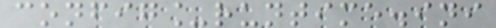config_runtime.ini
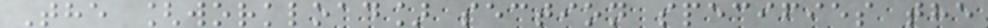The [workload] section specifies the
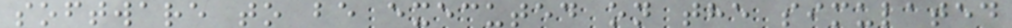software to be executed on the simulated
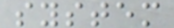system
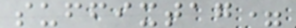suffixtag=
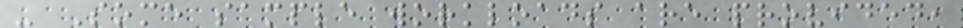- Some sample workloads are provided,
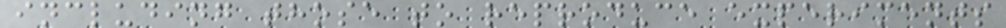including those to reproduce experiments
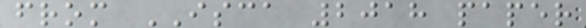from ISCA 2018 paper
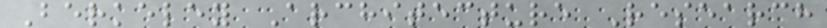Berkeley Architecture Research
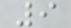9
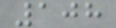108
